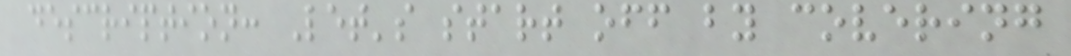description: Let's start off by covering
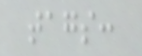tags:
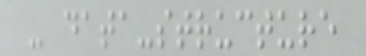- data-structure
